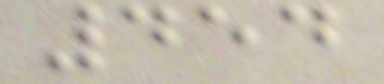454
